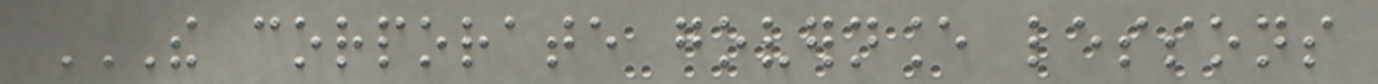THE CORPORATE GOVERNANCE LESSONS
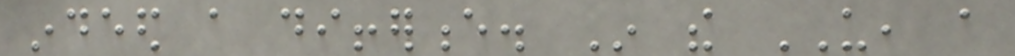indeed a difference. In the US, a
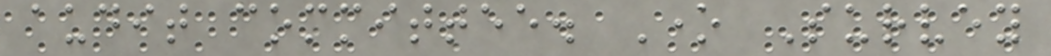audit committee. One Survey
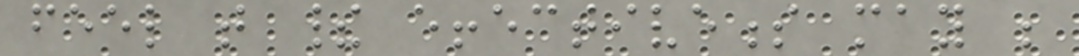feel that their effectiveness may be
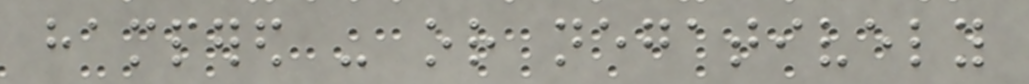hampered - or negatively
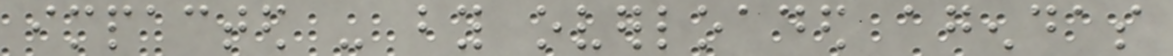impacted - by overloaded agendas
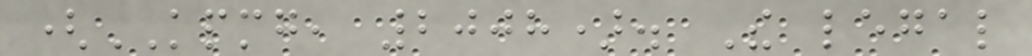(KPMG, 2008). The legal
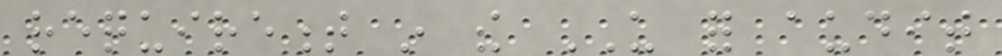requirement in the US for audit
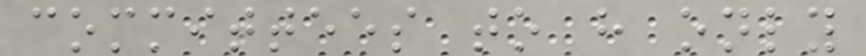committees to have only
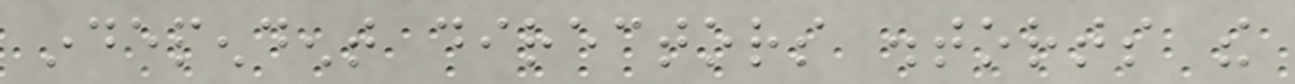independent directors distorts the
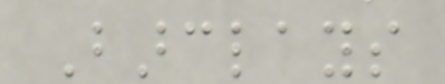Barclays
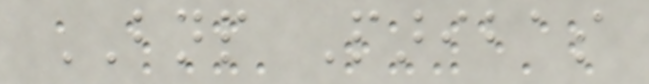BNP Paribas
